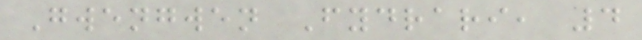Gwengwen Fydrari, 4
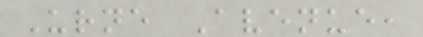Urne Avenue,
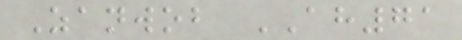Zanwob AH71
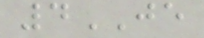4JE
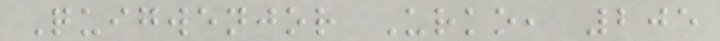Quigwenjor Urko, 205
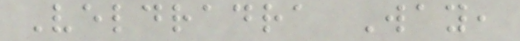Veldradra Way,
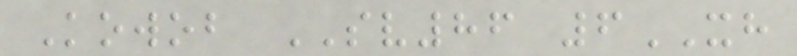Kowob SV86 6XH
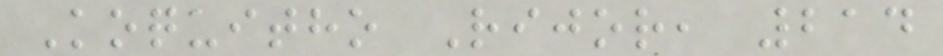Koquitho Rijor, 214
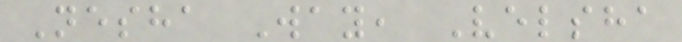Nesha Way, Velsha
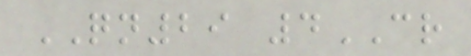QN29 4CR
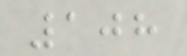108
